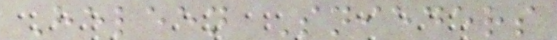Heleen Snieders
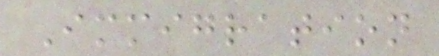Immigration
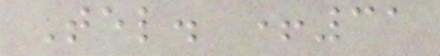Tel. +31
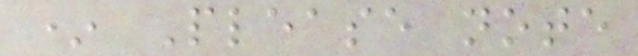* Please note
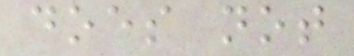does not
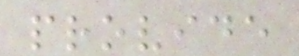provide
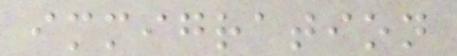immigration
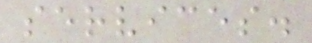services.
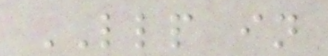LLP in
